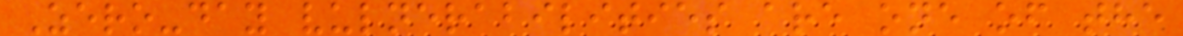Zero-day vulnerabilities are one of the
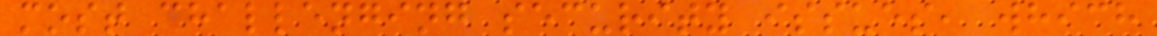most challenging security issues, which
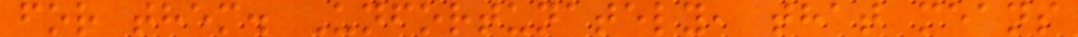for them. Unfortunately, that means
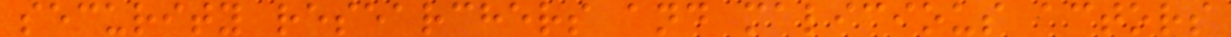security researchers and malicious actors
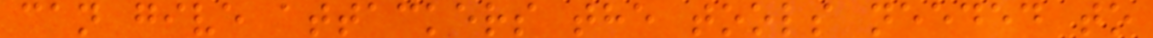can give attackers the tools needed to
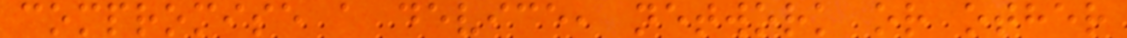compromise a device, network or other
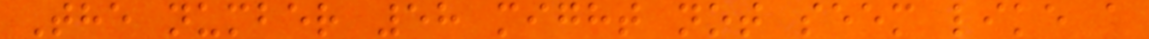The number 58 might not seem like a
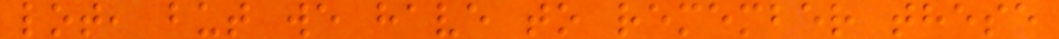lot, but we have to remember these
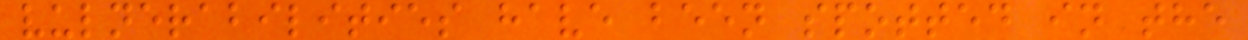vulnerabilities have been spotted in the
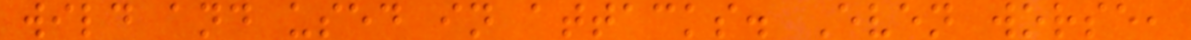wild and used in attacks. Even worse,
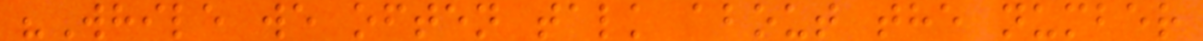"While we often talk about the number
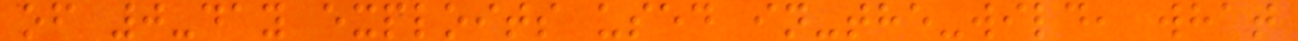of 0-day exploits used in-the-wild, what
